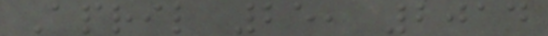April 25, 2014
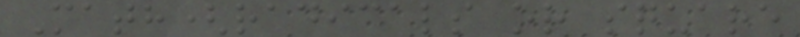Math(radicals or square
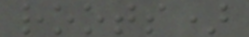roots)
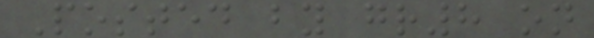Posted by gr8 on
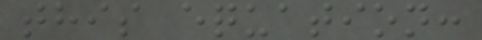this equation:
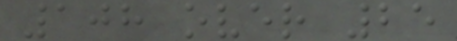108 over 25
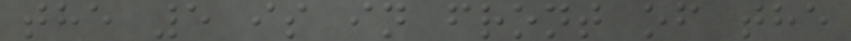the 5 is in front of the
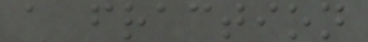a fraction
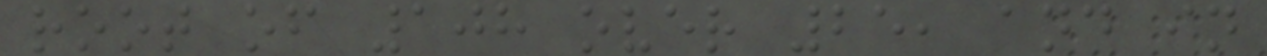root of 108 over 25, and in
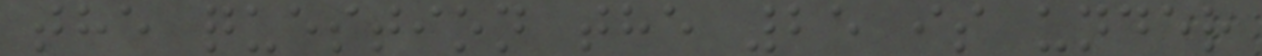the question the 25 is under
